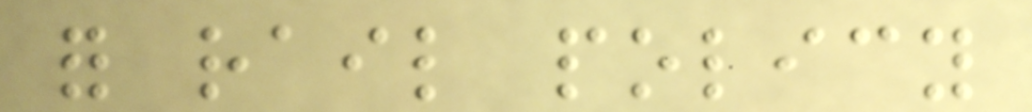for rail policy
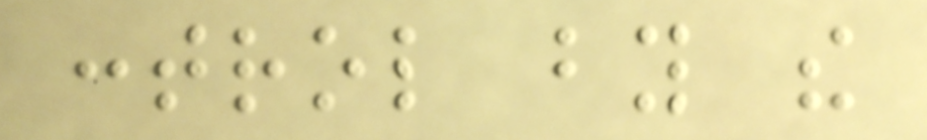control by the
